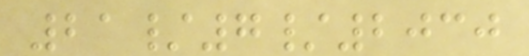21/7/2030
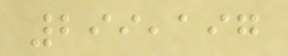299,197
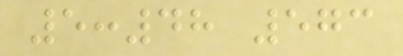5:48 573
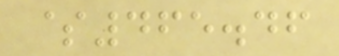$465.46
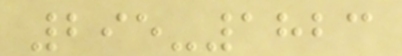295-1823
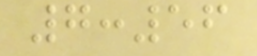7:56
